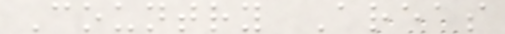Country Areas
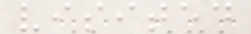visited
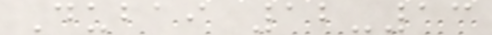Dubai 12-13
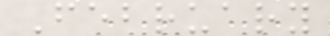February
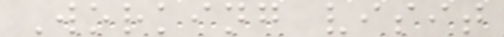Working visit
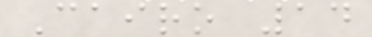Cairo 14
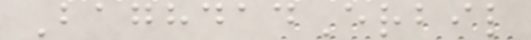BaghdadErbil
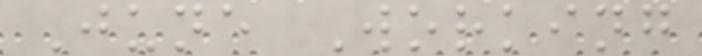June Working
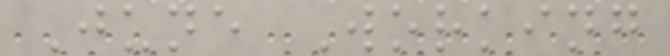June Working
